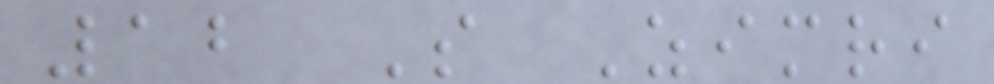12 So Zimri
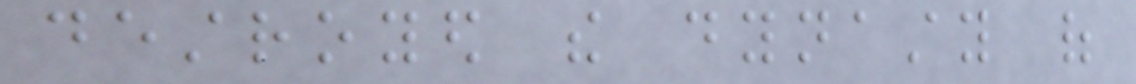destroyed the dynasty of
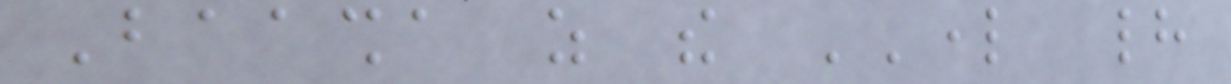Baasha as the LORD had
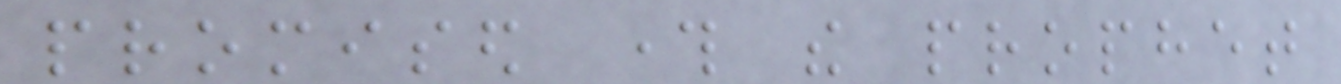promised through the prophet
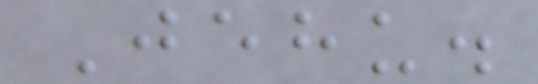Jehu.
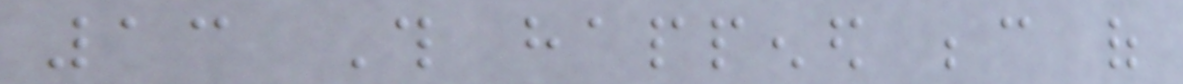13 This happened because of
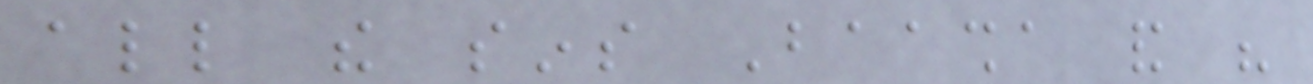all the sins Baasha and his
